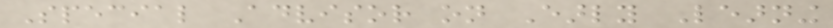Special Advisor on Early Learning
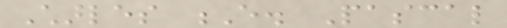Charles E. Pascal
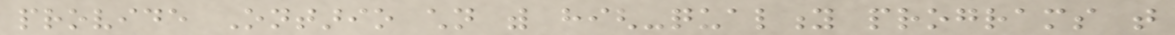provide Ontario children with high-quality programs that
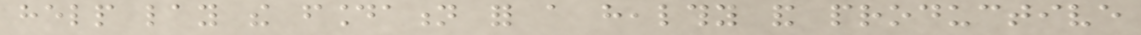help lay the foundation for a healthy and productive
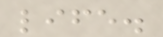life.
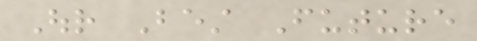Our Best Future
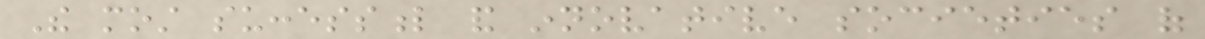The most successful and innovative societies of
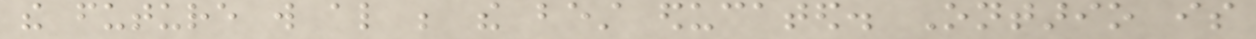the future will also be the best educated. Ontario is
